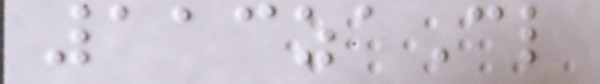113zaCl
